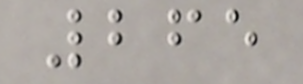265
